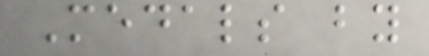Medals by
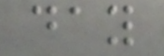day
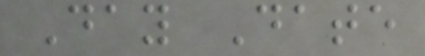Day Date
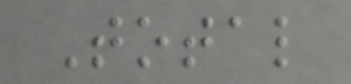Total
